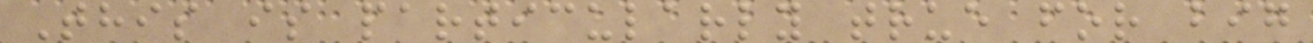This is particularly true for big
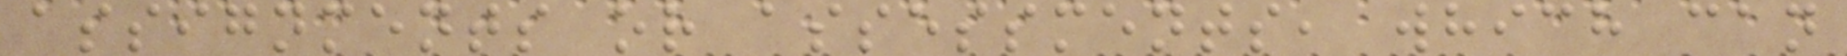assignments or assessments, which can
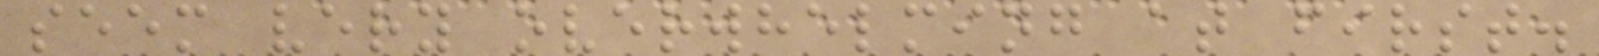seem very overwhelming at first.
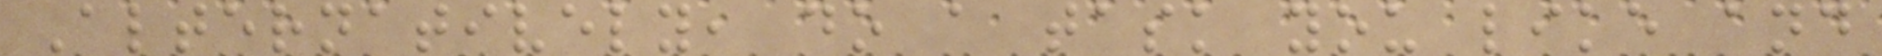Alternatively, do a task you like and
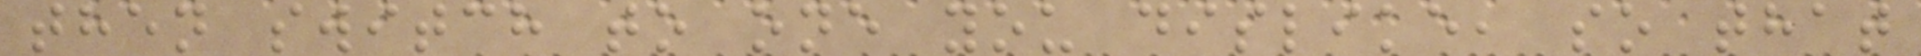then switch to one you dislike, so that
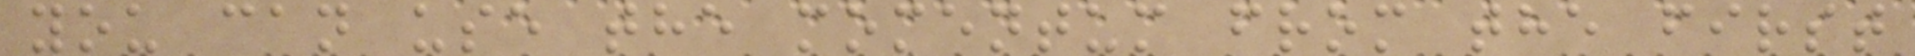you can use the momentum from the first
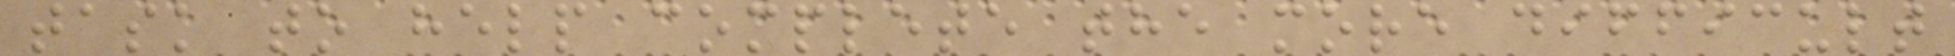task to help complete the more difficult
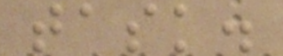task.
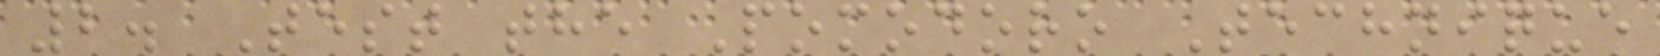2. Test the Pomodoro Technique
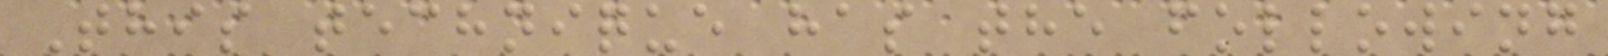This technique has the following
